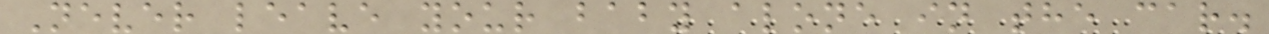Never leave your baby alone in the car.
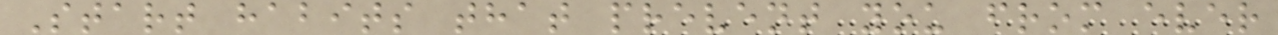Start habits that prevent you from ever
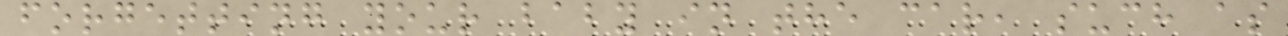forgetting your baby in the car, such as
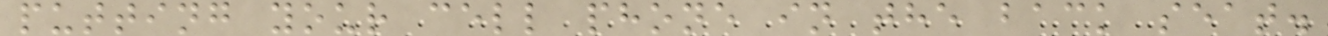putting your cell phone in the back seat.
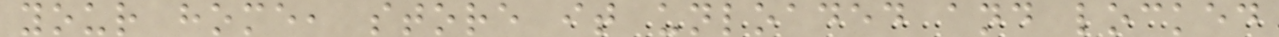your home, store it unloaded and locked
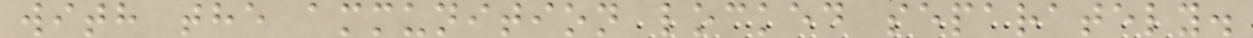with the ammunition locked separately.
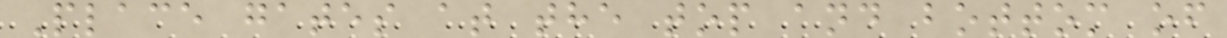Place gates at the top and bottom of
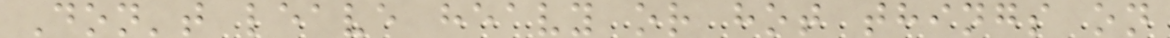Don't leave heavy or hot things on
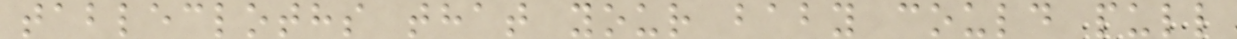tablecloths that your baby could pull
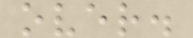over.
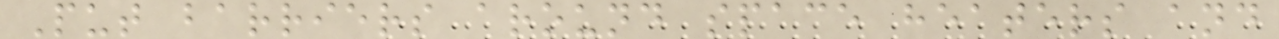Put barriers around space heaters and
